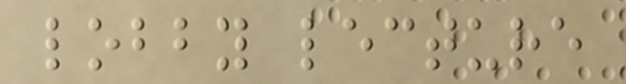lobby lecture
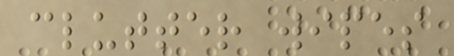clutter wipes
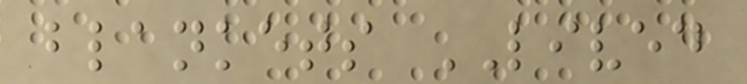blankets LIVED
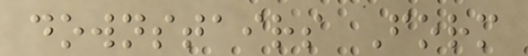downstairs Form
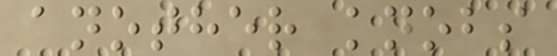another knobs
